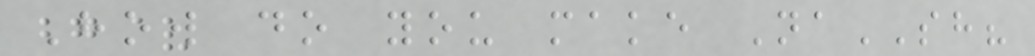How do you make NaSH?
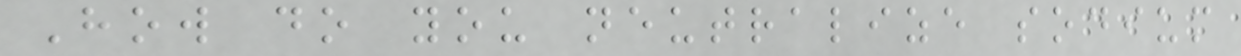How do you neutralize sodium
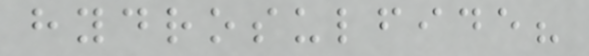hydrosulfide?
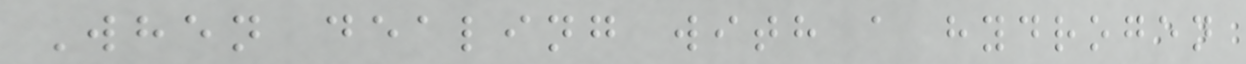When dealing with a hydrogen
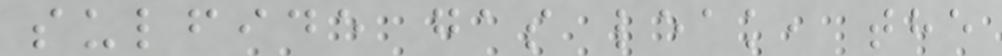sulfide gas leak, the
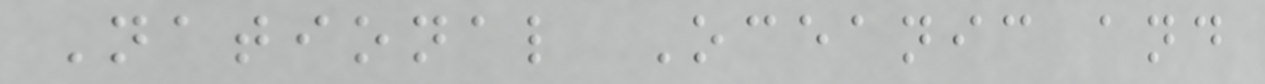National Oceanic and
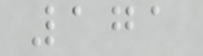171
